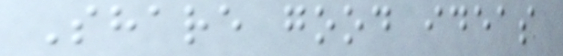Share good ideas
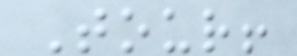Tour!
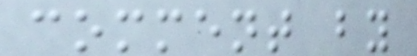comment by
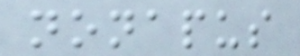nonapus
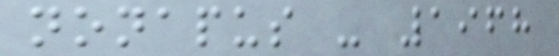nonapus - 1968
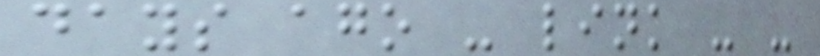days ago - link - -
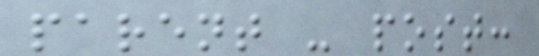parent - post:
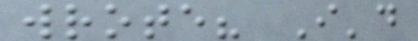wrote? I'd
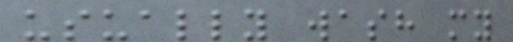usually wash my
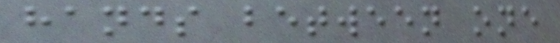hands between one
